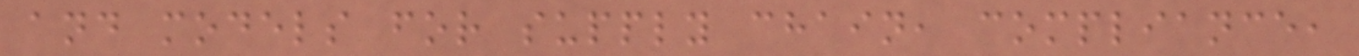and models for supply chain, compliance,
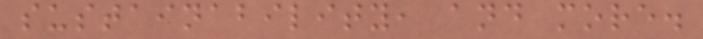sustainability, and more.
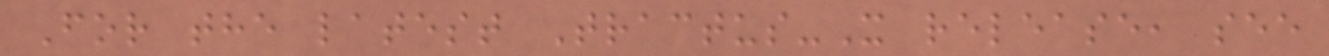For the latest Tractus-X release, see
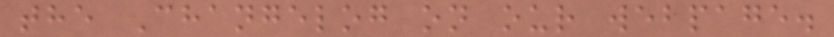the Changelog on our webpage.
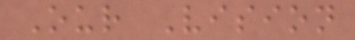Our Vision
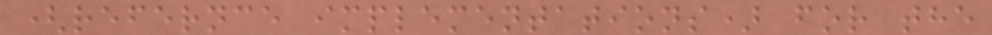(refernce implementations) for the
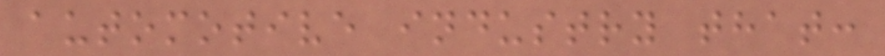automotive industry that:
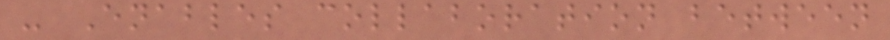- Enables collaboration between
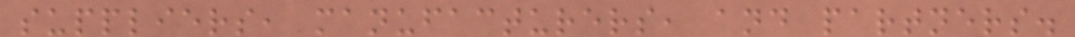suppliers, manufacturers, and partners.
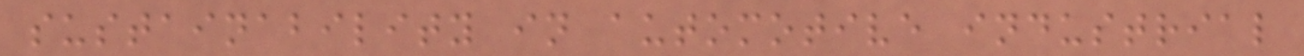sustainability in automotive industrial
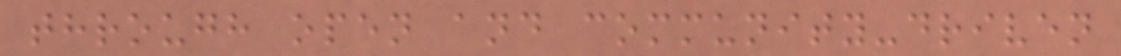through open and community-driven
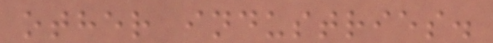other industries.
